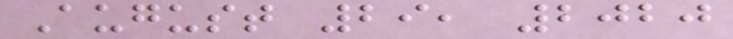August 29, 2020
